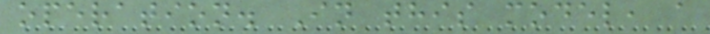operation. In this model, a
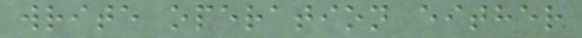write operation either
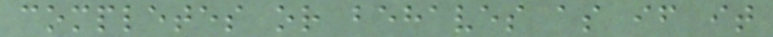completes or behaves as if it
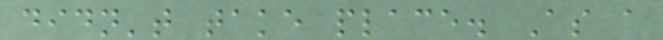didn't take place. As a
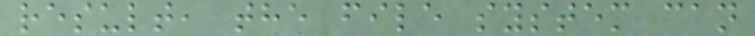result, the file system can
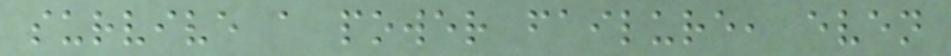survive a power failure, even
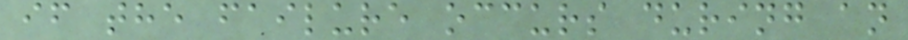if the failure occurs during an
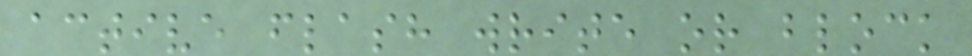active flash write or block
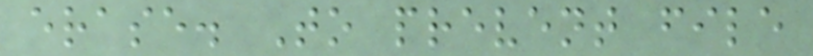erase. To prevent file
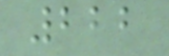222
